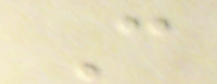C
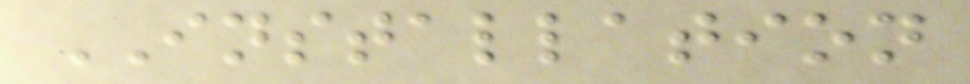INSTALLATION
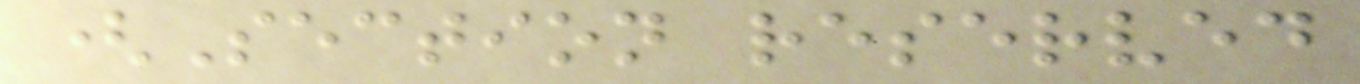(Section reserved
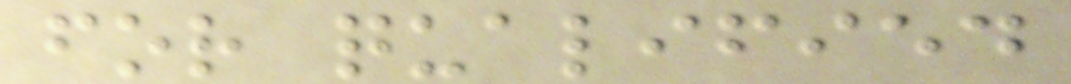for qualified
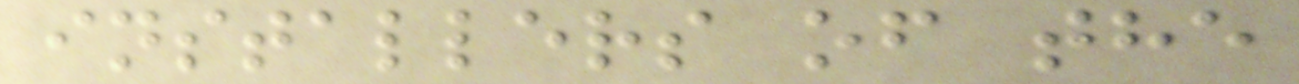installers of the
